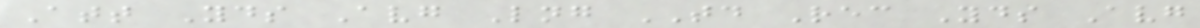Att Yds Avg Lng TD Rec Yds Avg
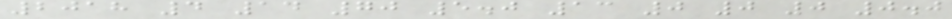2018 4 14 70 5.0 13 0 0 0 0.0
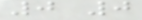0 0
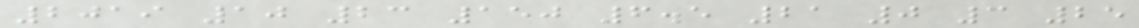2019 10 23 150 6.5 21 0 3 25
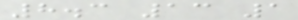8.3 13 1
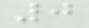0
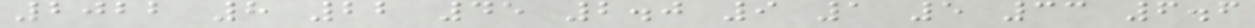2022 8 22 45 2.0 9 1 5 33 6.6
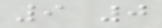9 0
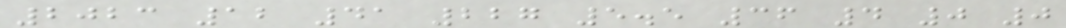2023 12 41 227 5.5 36 4 0 0
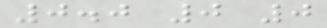0.0 0 0
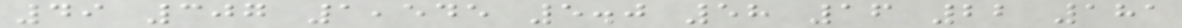49 307 1,545 5.0 58 16 22 181
